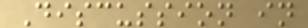Discussion in
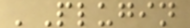'Plugin
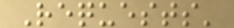Requests'
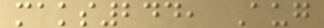maks244, Aug
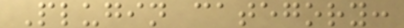Plugin category:
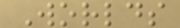Worlds
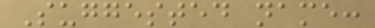Suggested name:
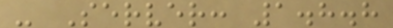- Server: 1.8.8
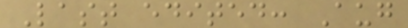Last edited: Aug
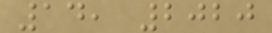14, 2020
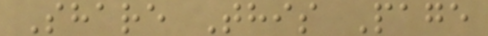Share This Page
